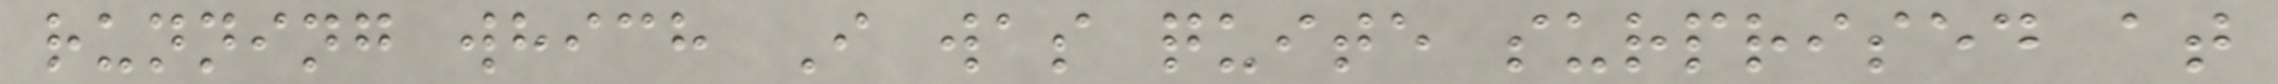running which I was quite surprised at
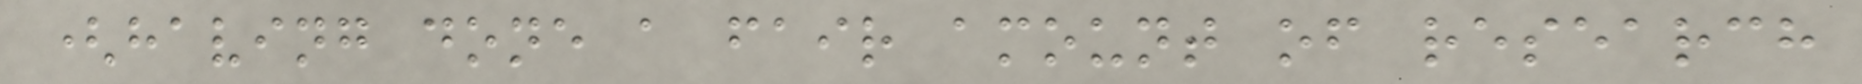(having done a fair amount of research
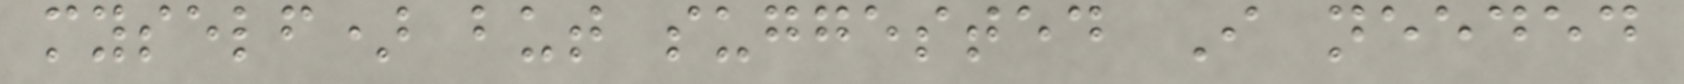myself) but suggested I needed
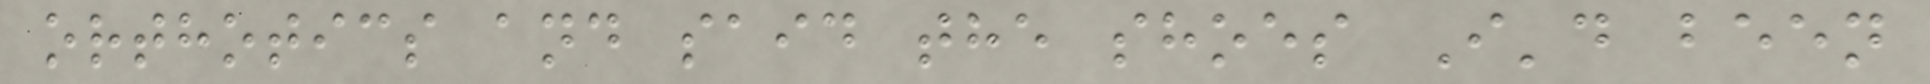orthotics and said the shoes I'd been
